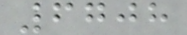6708
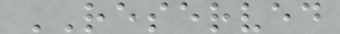RESERVED
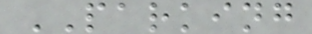PARKING
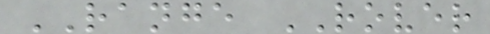RANGE ROVER
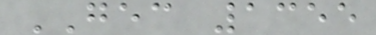GEC 1355
